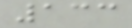133
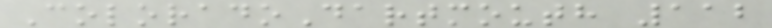ColoradoDartmouth 112
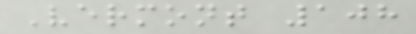Vermont 108
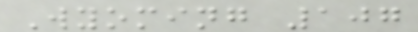Wyoming 107
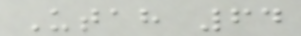Utah 64
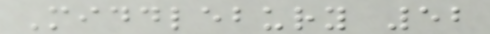Middlebury 52
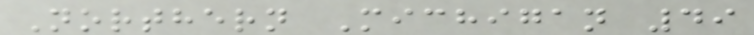Northern Michigan 49
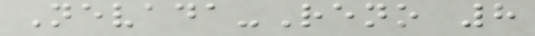Nevada-Reno 8
